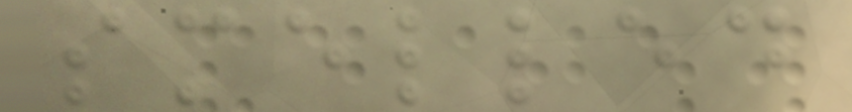smelled
